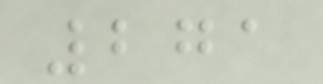271
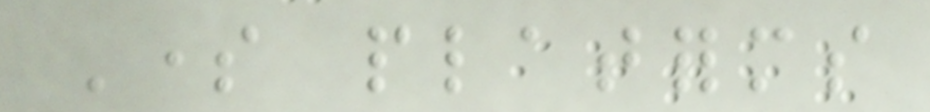Some platforms
